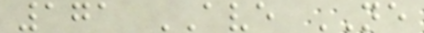171 AVE NE
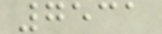7531
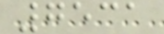7531
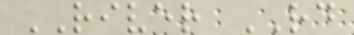RIVER RD
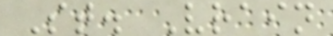St. Vrain
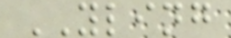YLING
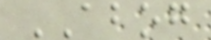ABOG
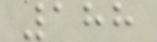188
